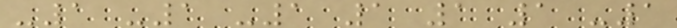-1 -1 -1 1 1 1 -1
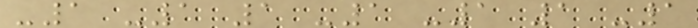-1 -1 1 -1 -1 1 -1
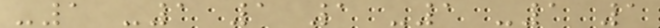-1 -1 1 1 -1 -1 1
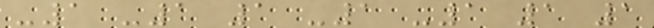-1 -1 1 -1 -1 1 1
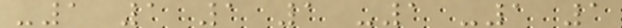-1 1 1 1 -1 -1 1
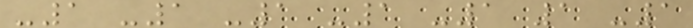-1 -1 -1 -1 -1 1 -1
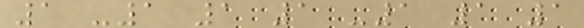1 -1 1 1 -1 1 1
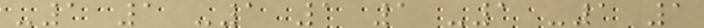-1 1 -1 1 1 -1 -1 1
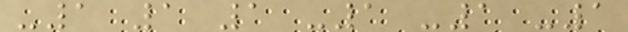-1 1 1 -1 -1 -1
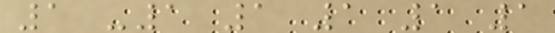1 -1 1 1 1 1
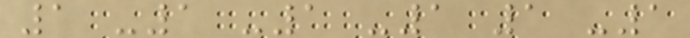1 -1 -1 -1 1 -1
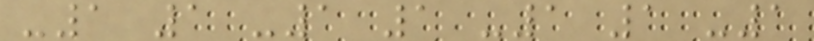-1 1 -1 1 -1 1 -1
